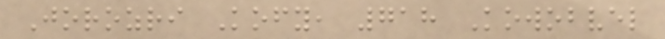Jorozri Kofy, 718 Kowobvel
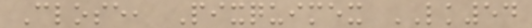Close, Pixquimex LK54
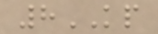8KP
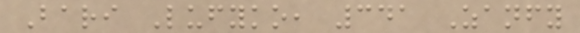Bari Lufyko, 341 Zanfy
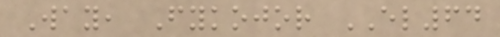Way, Fykojor EL64
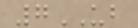7UB
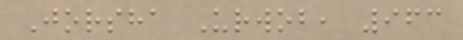Jorsha Urwob, 963
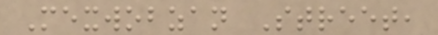Mexwobzan Street,
